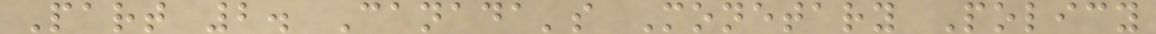Part 2. Canada's Monetary Policy
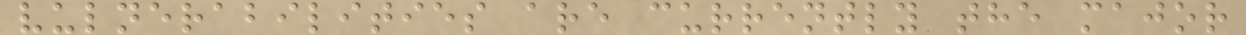vulnerabilities are currently the major
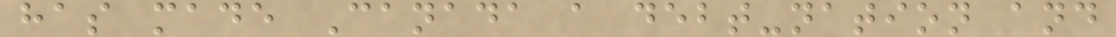has made Canada a debt-nation and
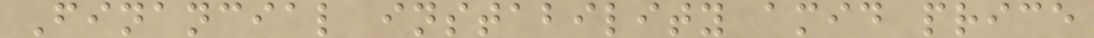Financial instability amid price
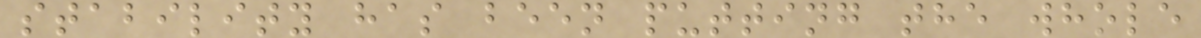stability has been putting the whole
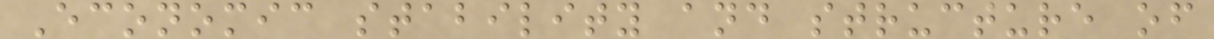Economic stability and structure of
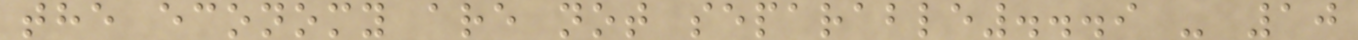the economy are not separable...9 - 10
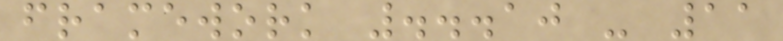framework ...10 - 11
